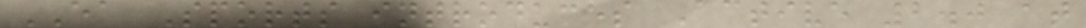EA Sports introduces Active 2.0 at
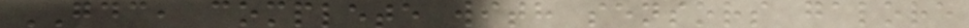GDC, complete with sensors galore
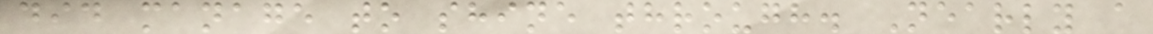did manage to shine through. Nearly a
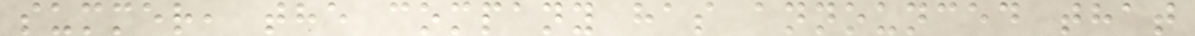summer, the company has announced that
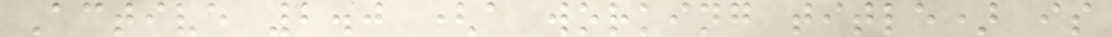Active 2.0 (a working title) is
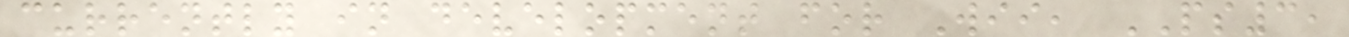currently in development for Wii, PS3,
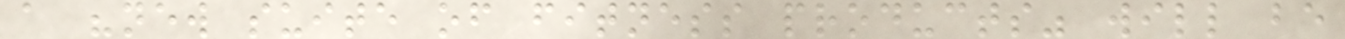a "new suite of fitness products" will be
